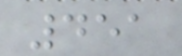451
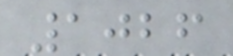1026
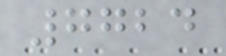7724
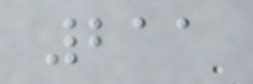211
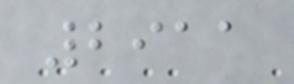2911
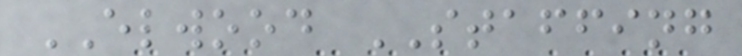ELWOOD STAFFING
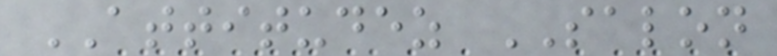ATTITUDEZ SALON
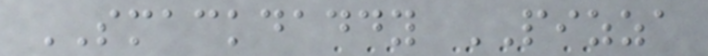SMACKDADDY PIZZA
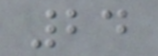24
